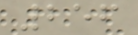256
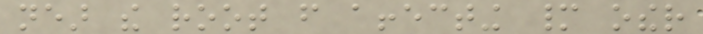near the root from affecting many other
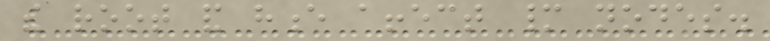the root and hence affect many nodes.
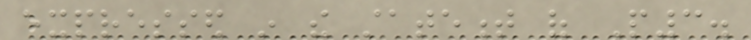expressed in the statement of P3.
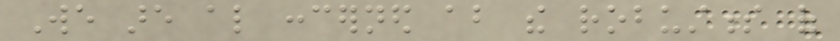We are also concerned about the robustness of
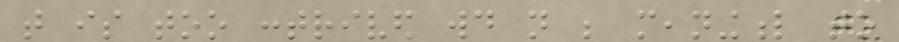that is too contrived would not be meaningful to
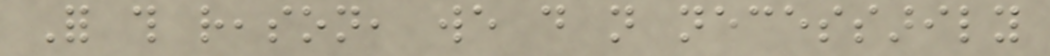For this reason, we do not necessarily
